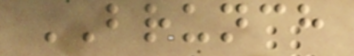BRUNCH
